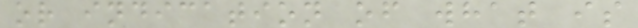or indication of what is
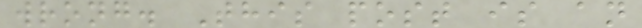wrong. This post is an
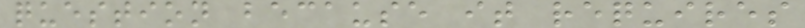question because it requires
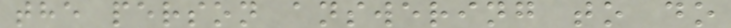the person answering to do
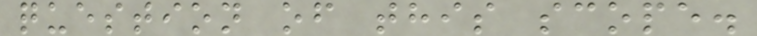question of this scope.
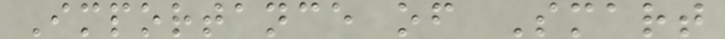Importance of Smart
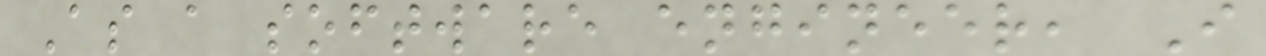As a software engineer, I
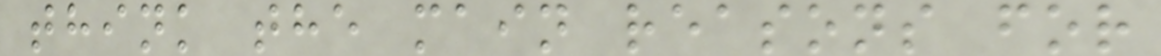think the main reasons for
